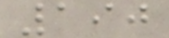190
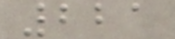221
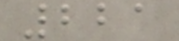221
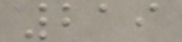219
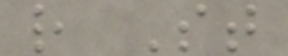r St
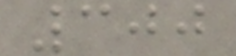300
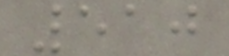510
